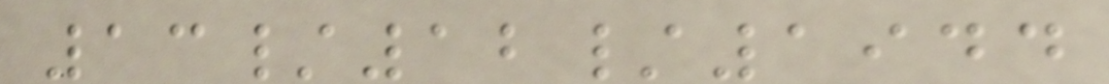13/12/1944
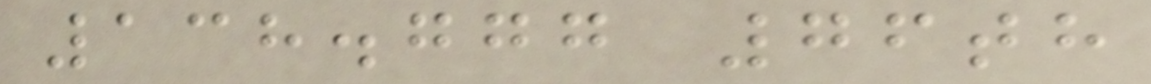138.777 76th
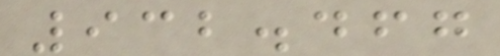932.467
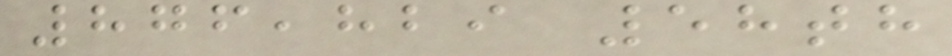876,829 58th
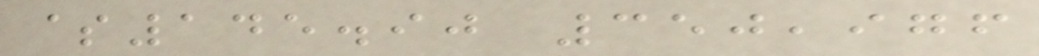$145.90 350,976
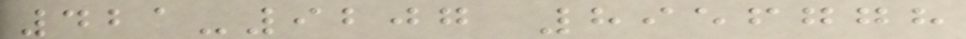421-9207 8956778
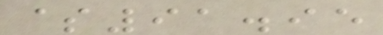$91.95
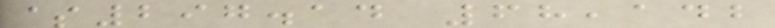$297.14 68,142
